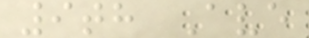9th Ave
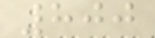800
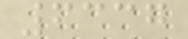6337
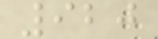920
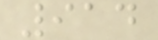914
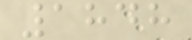1848
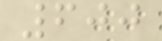600
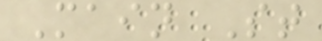Main St
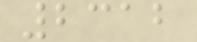2312
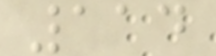114
